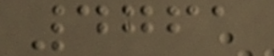4761
